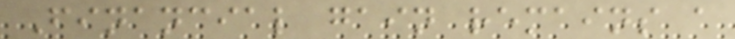Financial gain remains a
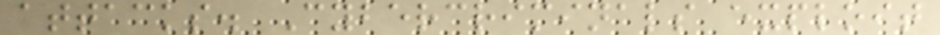attacks. Cybercriminals exploit
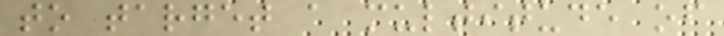to target a multitude of
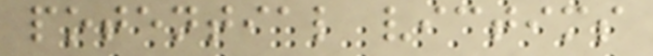potential victims
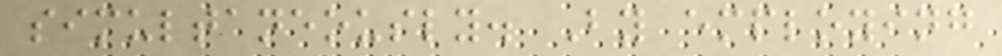simultaneously. By employing
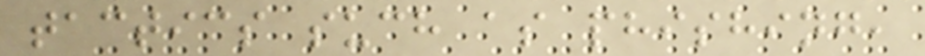tactics such as phishing,
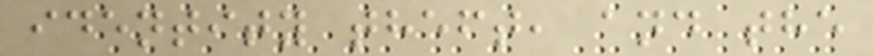identity theft, and the
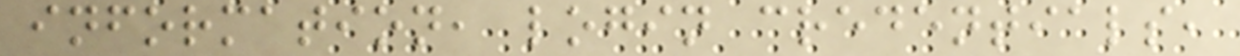information, login credentials,
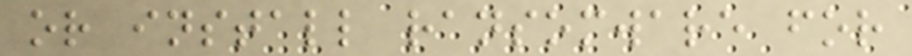or install ransomware for
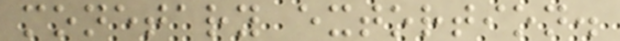monetary extortion.
